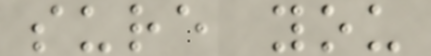sure you
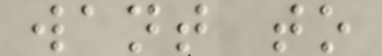want to
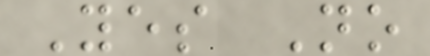Yes No
